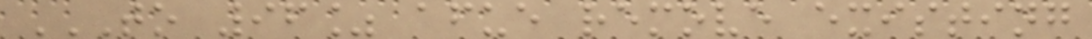TO 96% AFUE REMOVE EXISTING
